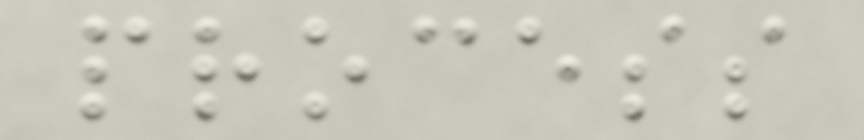process
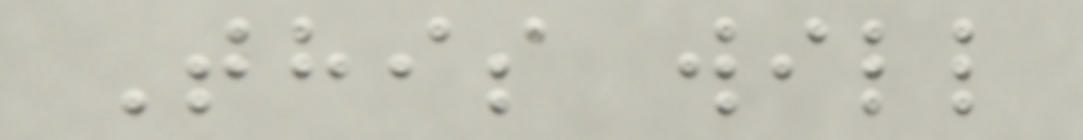This will
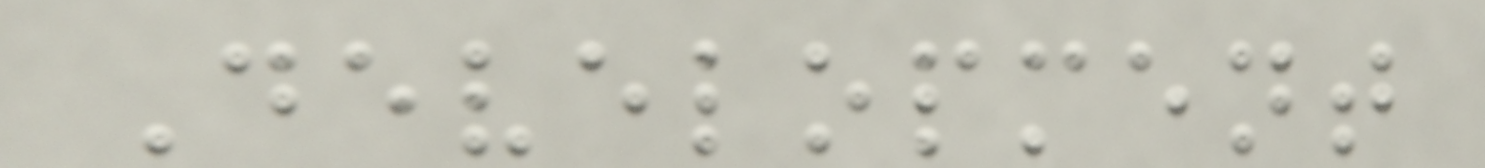Development
